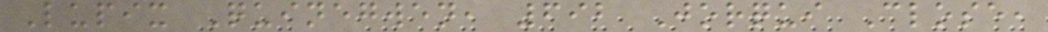Lupix Quinegwen, 692 Jorqui Close,
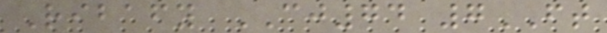Ribafy CJ74 7FT
